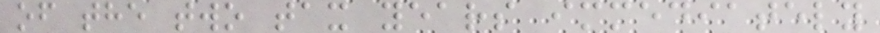of the two tax years immediately
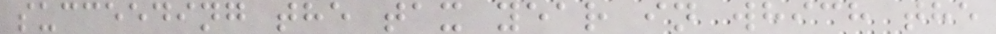succeeding the tax year in which the
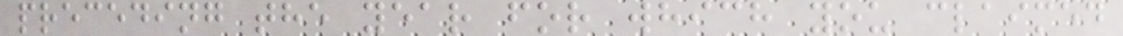preceding the year for which you claimed
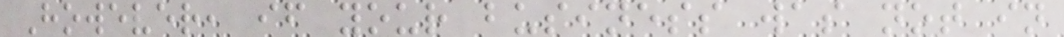However, if your business was not in
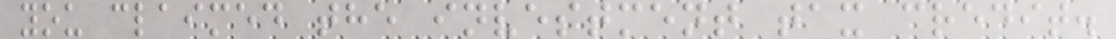you claimed the investment tax credit.
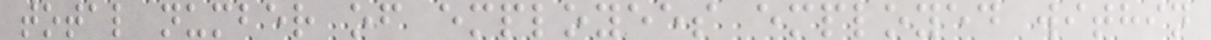total number of employees employed within
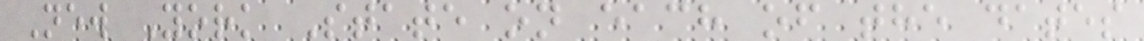New York State on each of the dates
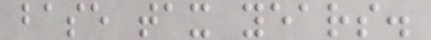base tax years.
